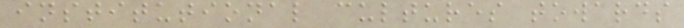institutional cultures towards
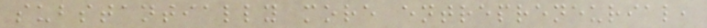substantially more entrepreneurial,
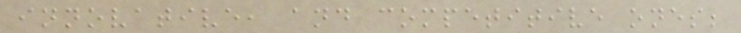innovative, and competitive ones;
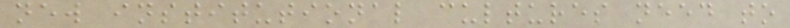new institutional cultures need to
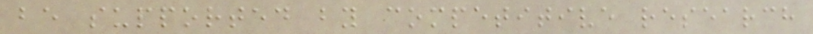be supported by competitive research
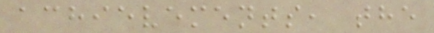achievements, the
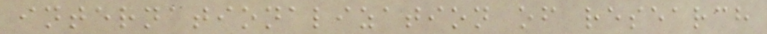internationalization of research
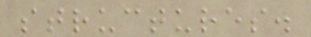structures.
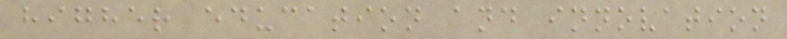higher education and innovation
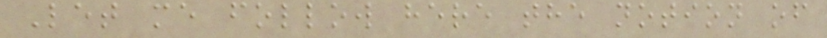Let me follow here the notion of
